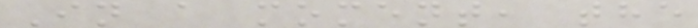In a moment, the
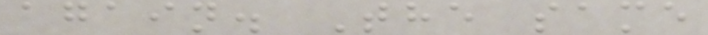again. The same
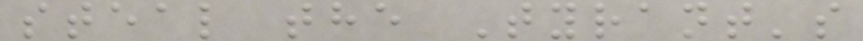steal the Tyrant's
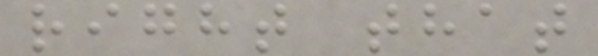right that
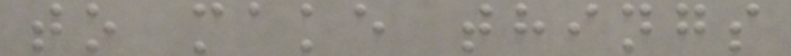to make things
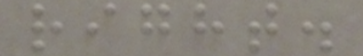right.
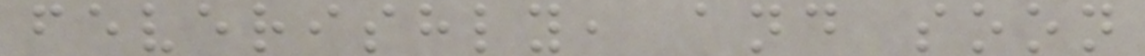feverishly, and soon
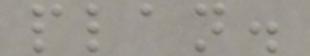plan.
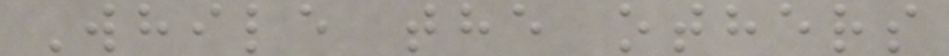While the others
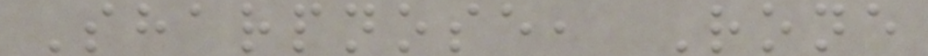Sharpnose, Rone
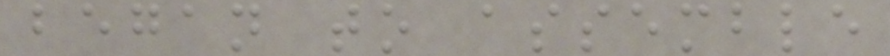began to assemble
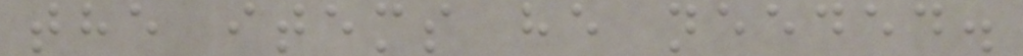the items he needed.
